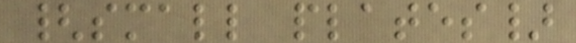{small plates}
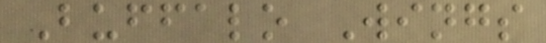Buffalo Wings
